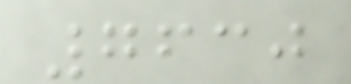7630
